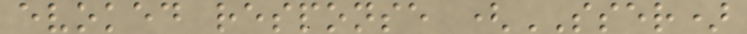evoked response (SSER)
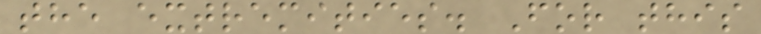the extremities. For this
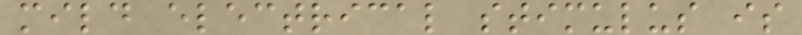mild electrical stimulus is
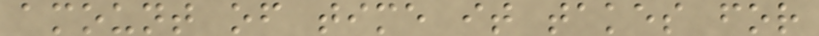amount of time it takes for
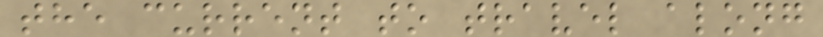the current to travel along
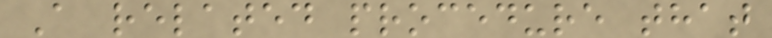A related procedure that
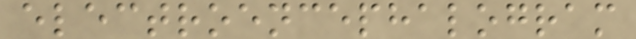electroencephalogram
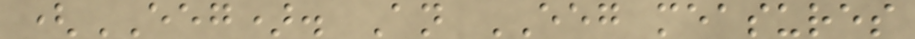(EEG). An EEG measures
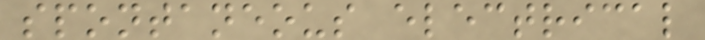spontaneous electrical
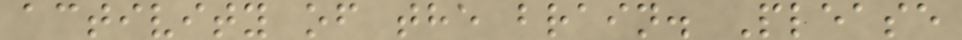activity of the brain. Please
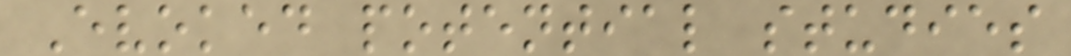Evoked potential studies
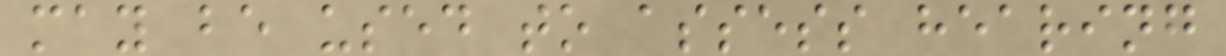may be used to assess hearing
